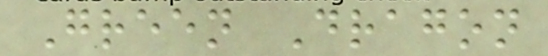Green Dragon
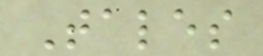Tales
